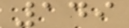149
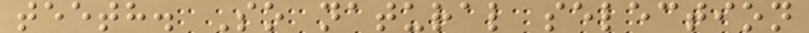teeth. So natural selection
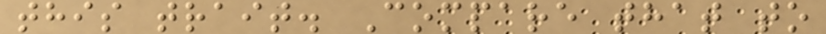this trait. Compare that to
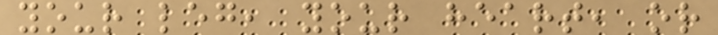your leg, your heart, or
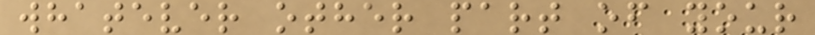whatever other part of your
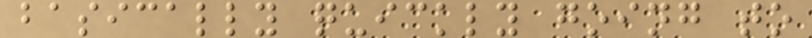basically quickly going to
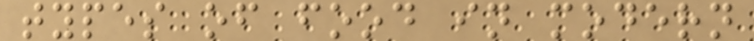types of food in modern
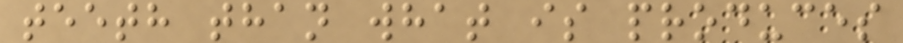teeth than what is produces
